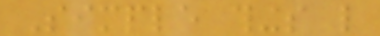Simple things like
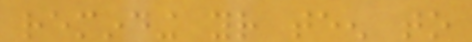reminding your teen to
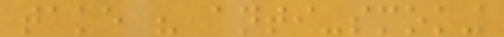take his anti-smoking
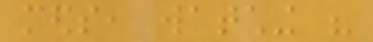meds, watching his
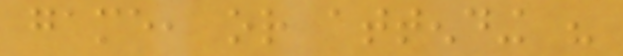game, or attending his
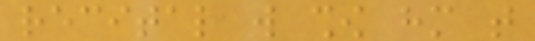recital will show him that
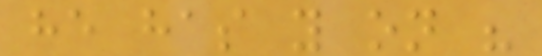he has you on his
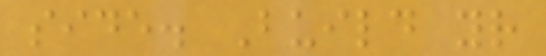side. Build your
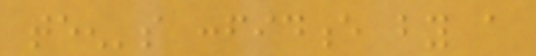teen's confidence by a
